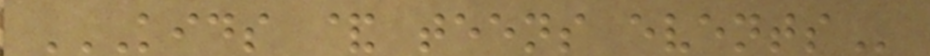KIDS & TEENS EVENTS
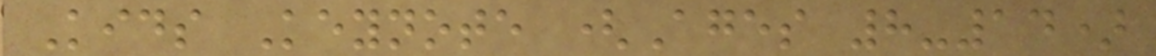Kids Keynote (Ages 8-14)
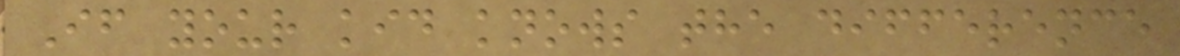If your kid knows the difference
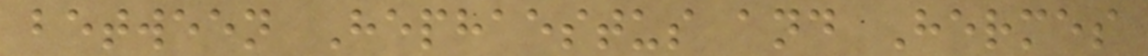between Hephaestus and Hermes
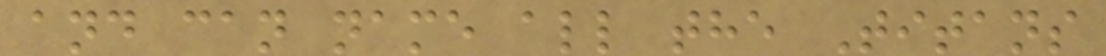and can name all the Titans
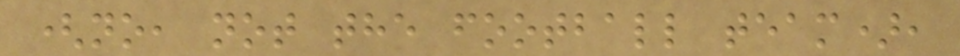(no, not the football team),
